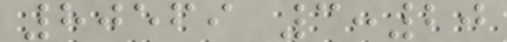80569 3:20
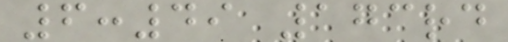6:49 173rd
